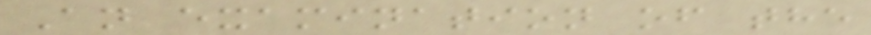An examination of the
